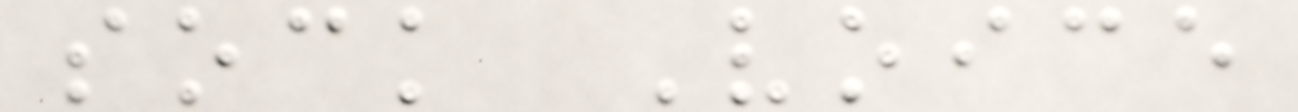sock Voice
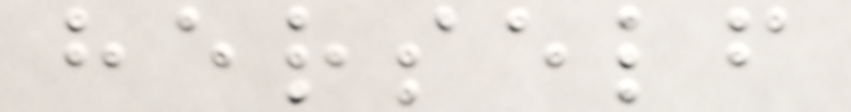herself
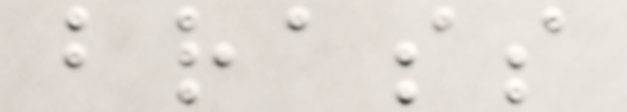brass
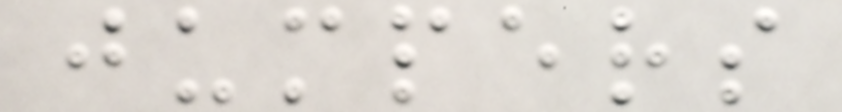jumpers
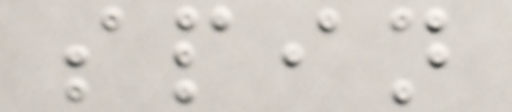spin
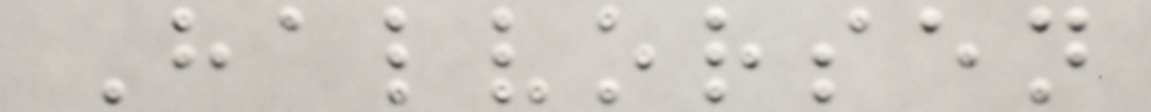Halvorsen
